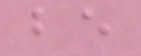be
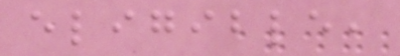eligible,
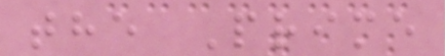the Prime
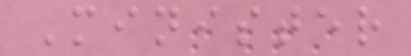Minister
